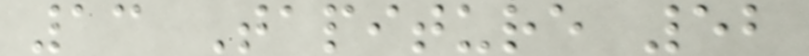13 Tapiture 52
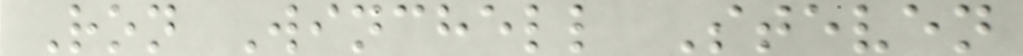Ron Winchell Steven
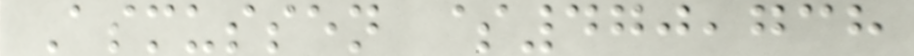Asmussen $470,738
